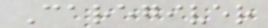Caregiver
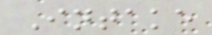Intake
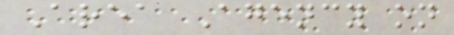Area Agency on
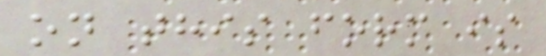on this form is
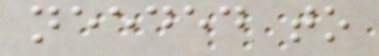needed to
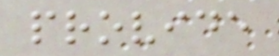provide
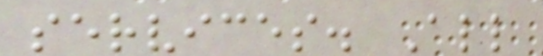services. All
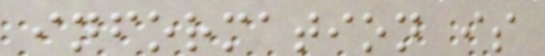information is
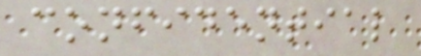confidential
